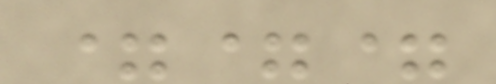===
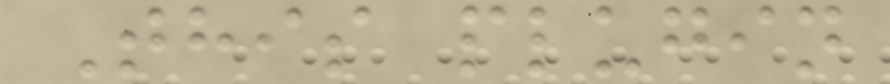This plugin
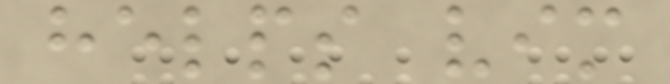helps vim
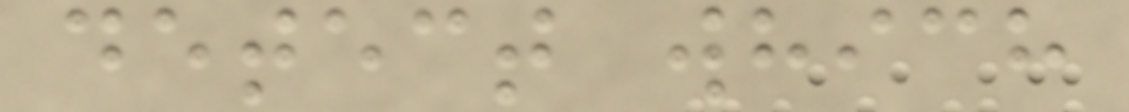detect which
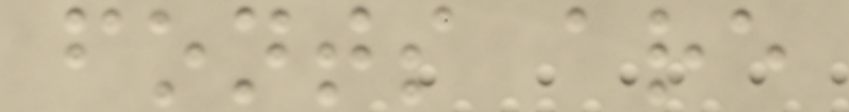fonts are
